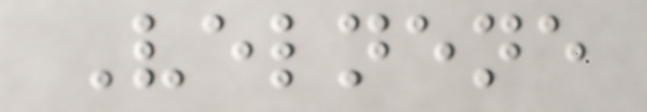Velnene
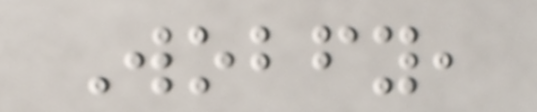Wobfy,
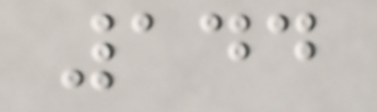144
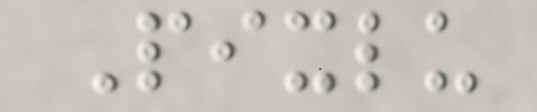Pixlu
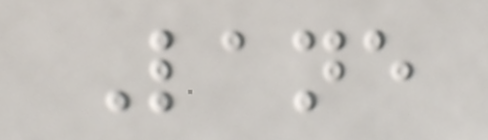Lane
